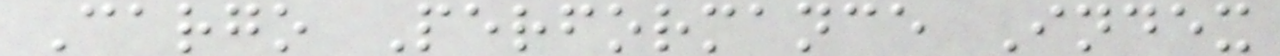Cargo Performance Index
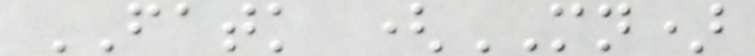FATK (MN)
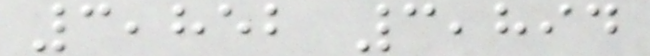3,852 3,894
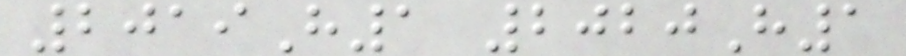2019H1 2020H1
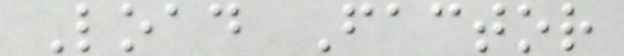Load Factor
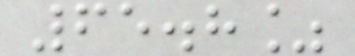65.8%
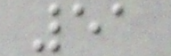51
